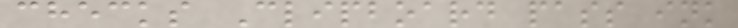checks Clipboard pass ink
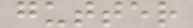gutter
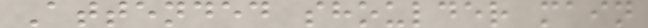Attended shoulder main
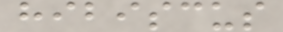hibiscus
